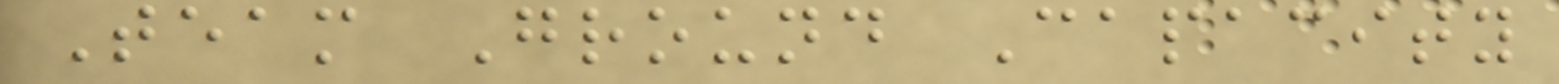Team Ground Capacity
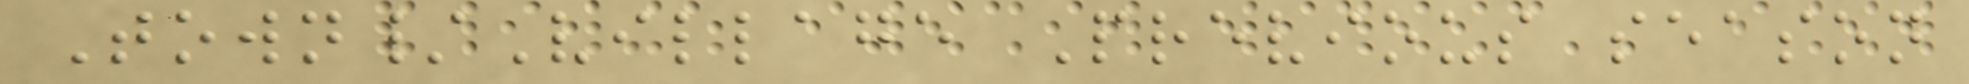Town/Village Previous season
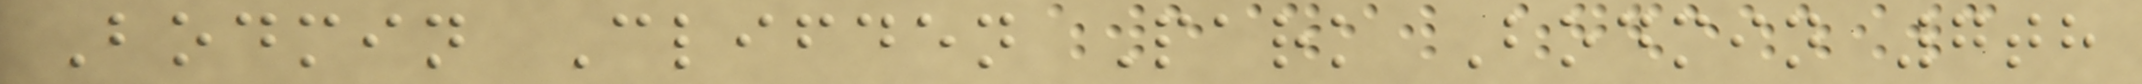Bodmin Clifden Park Bodmin 7th
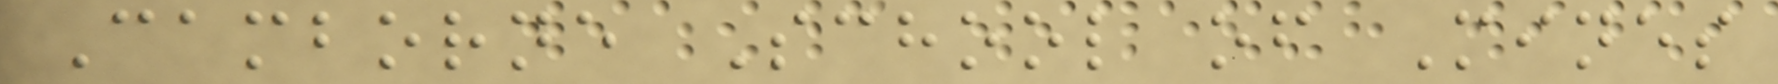Camborne School of Mines
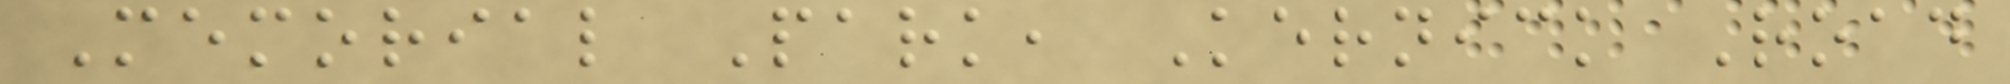Memorial Park, Kernick Road
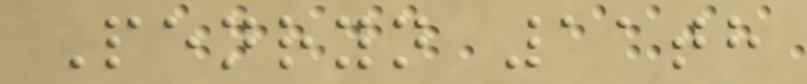Penryn 11th
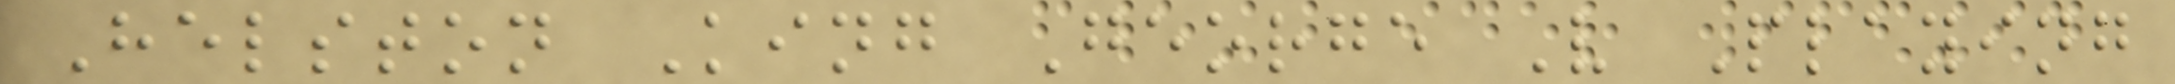Helston King George V Playing
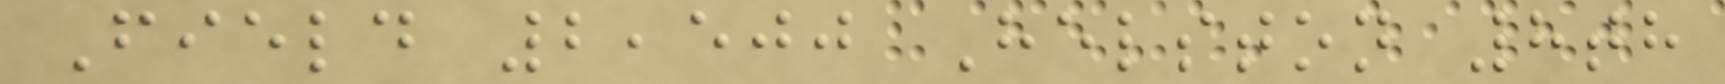Field 2,500 Helston 8th
